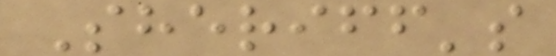Sheriff's
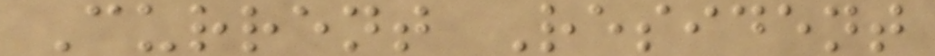Current Resident
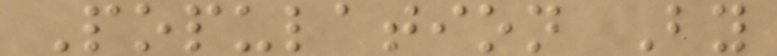Population By
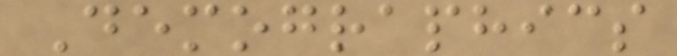Demographics
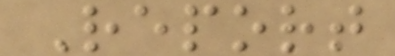Report
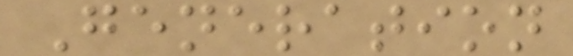Generation
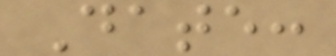Date:
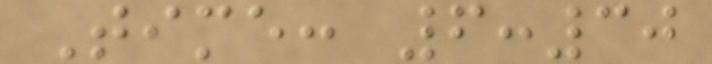Time: 6:30
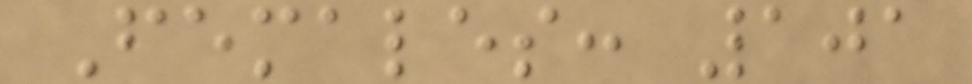Females: 101
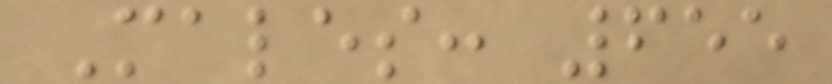Males: 655
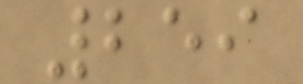259
